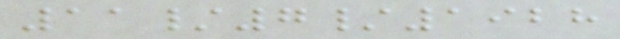11/7/1928
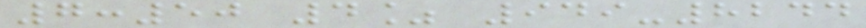7:50 4% 949-8244
